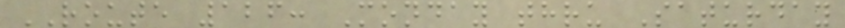ROUTE 126: Monday thru Saturday
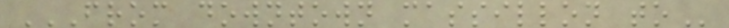FROM DOWNTOWN MASSILLON TO
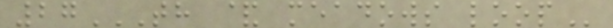27TH & MEADOWS LOOP
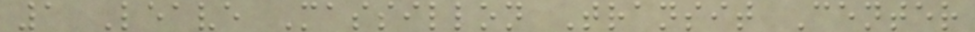1 Leave Massillon Transit Center
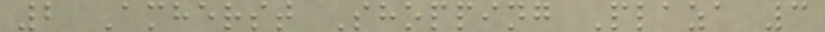2 Amherst Shopping Plaza 3
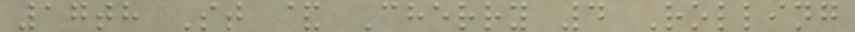17th St & Cherry 4 Rolling
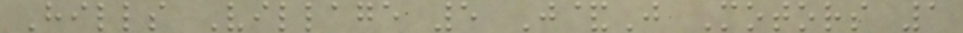Hills Village 5 J&J Motors 1
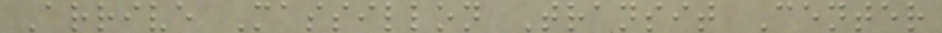Arrive Massillon Transit Center
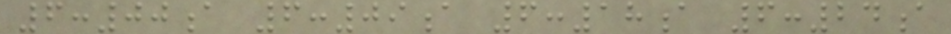6:00a 6:09a 6:18a 6:24a
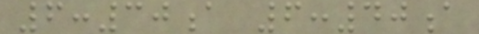6:30a 6:40a
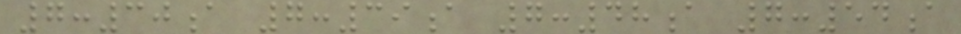7:30a 7:39a 7:48a 7:54a
